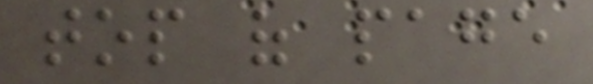top of page
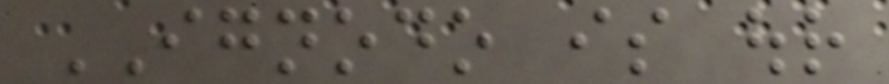IGNODO is our
